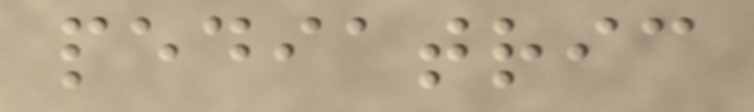pediatric
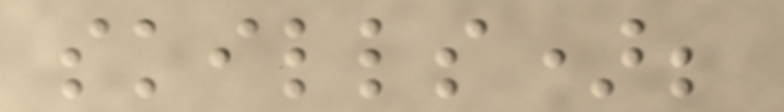skills);
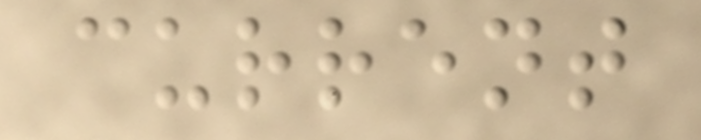current
